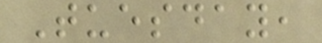Tuesday,
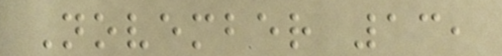November 13,
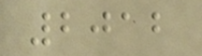2012
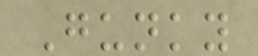Gunky
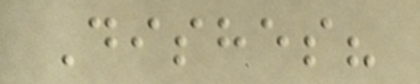Dishes?
